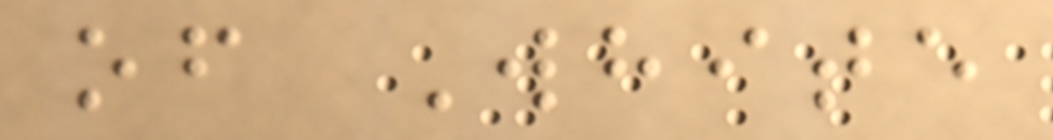of White
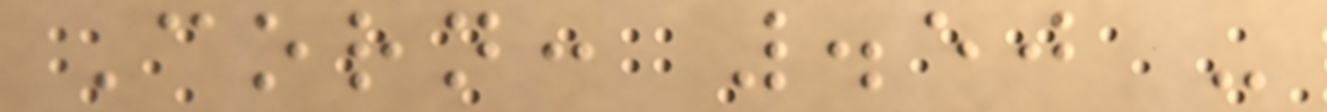Corn: .50 -
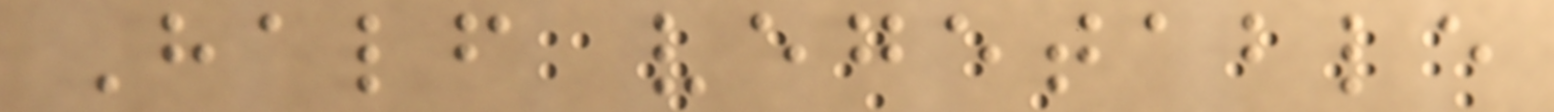Half vegetable
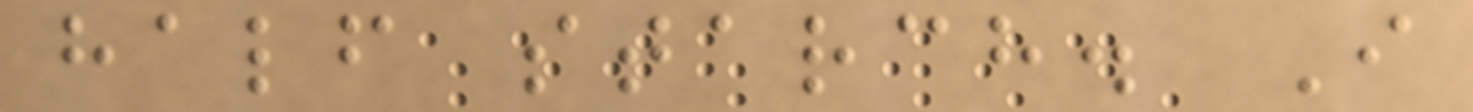half starch. I
